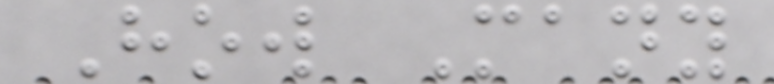How Many
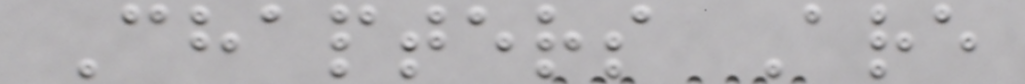Chapters Are
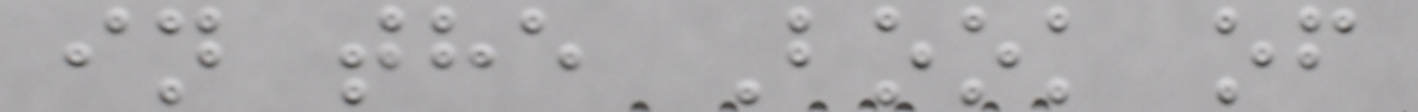in the Book of
